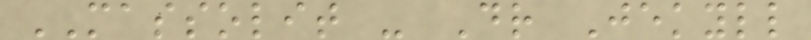MASSOLIT - Dr Jekyll
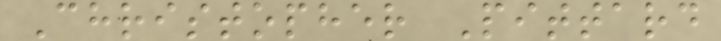Christopher Pittard
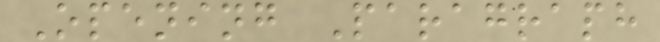Opening Paragraph
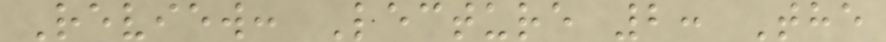Review: Lecture 2: The
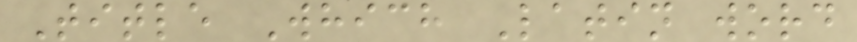Title Which Latin word
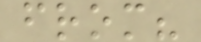from?
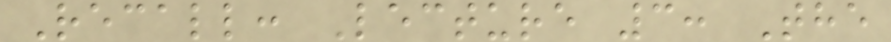Recall: Lecture 3: The
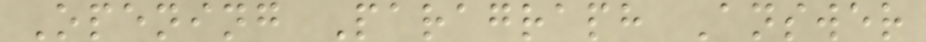Opening Paragraph Answer
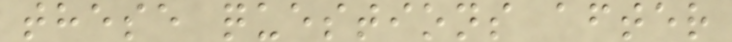these questions after
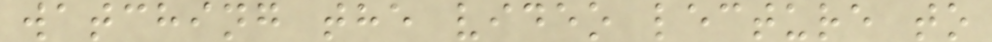watching the video lecture to
